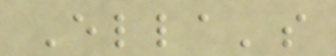Ella's
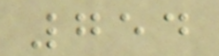754
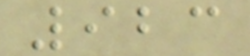923
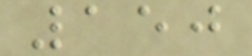150
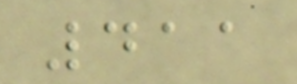411
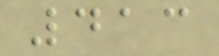413
